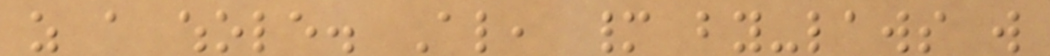as a whole. Also, many by-laws will
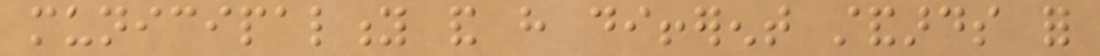municipality and have different standards for
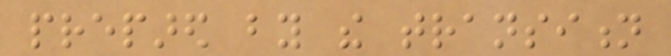prepared by the transition
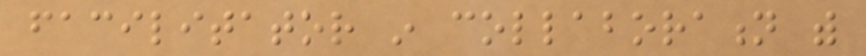facilitator in collaboration with
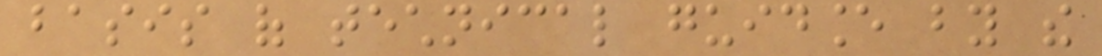basis of technical guidance by the
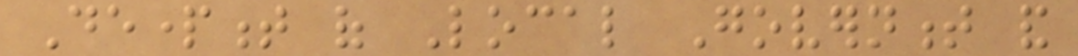Department of Local Government and
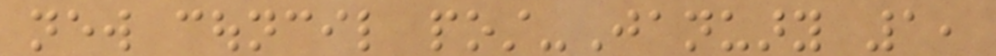new council post-January 1,
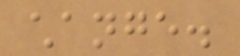change.
